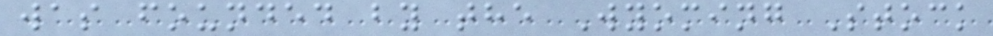was founded by the Wyoming Stock
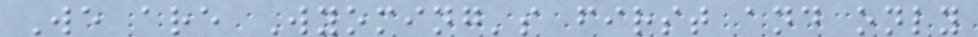We are Wyoming's first and only
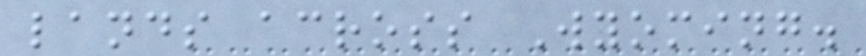lands across Wyoming.
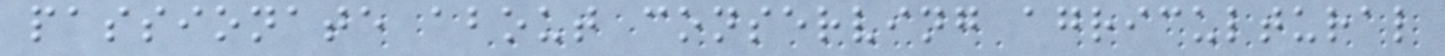passionate about conserving agricultural
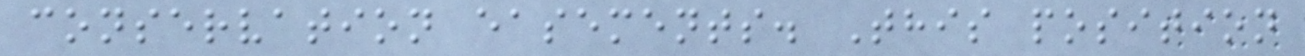conservation easements. This position
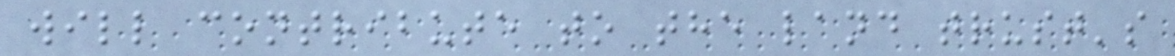will contribute to the land trust's
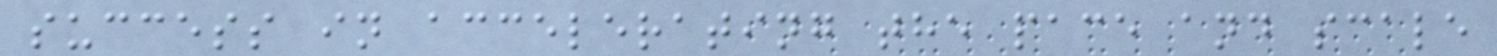success in accelerating the pace and scale
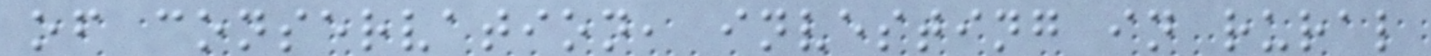of conservation, investing in rural
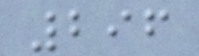296
